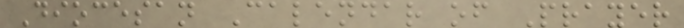Diocesan Calendar of Prayer
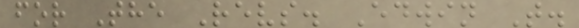for The Revs. Edwin T.
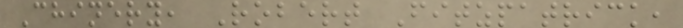Chinery, Robert Fitzpatrick,
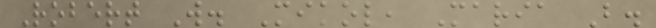Robert W. Mikol, Maria B.
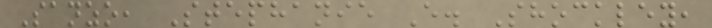Sanzo, Stephanie E. Shockley,
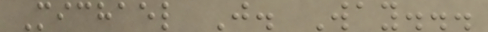Michael J. Way...
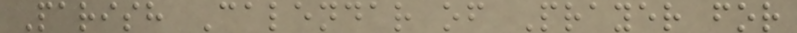Parish Calendar of Prayer for
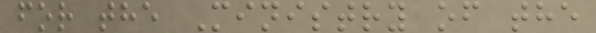for the Ministry of the
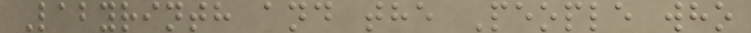Labyrinth and the People who
